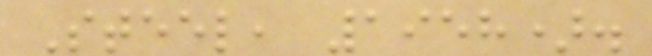Steel, 1958).
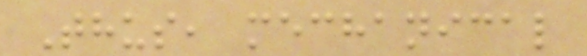Thus, mechanical
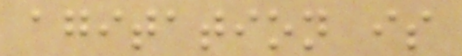agitation is
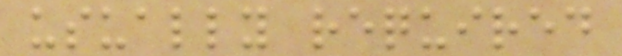usually required
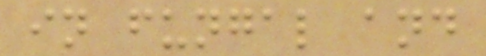in fungal and
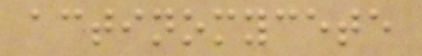actinomycete
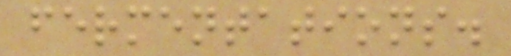fermentations.
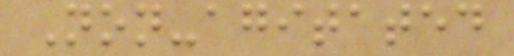Non-agitated
